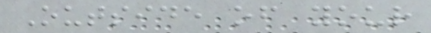Outside of your
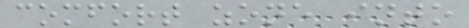comfort zone into
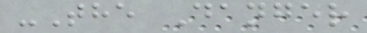-The Danger
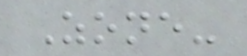Zone-
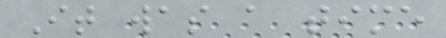It was a time
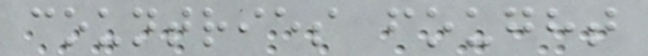countries fought
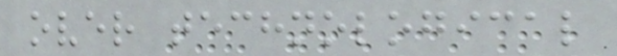over technological
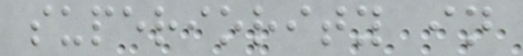superiority in
